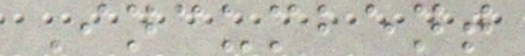Incumbent
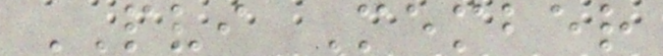PVI Member
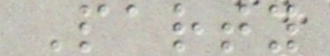Party
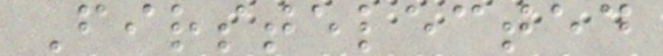Firstelected
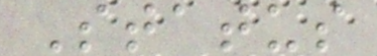Status
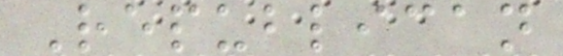Republican
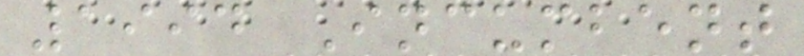1994 Incumbent
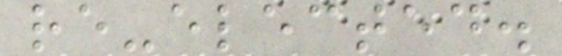re-elected.
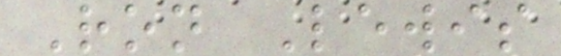Ron Lewis
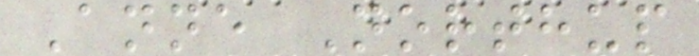Anne Northup
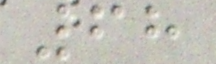68
